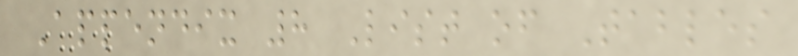Appendix 8 List of Tables
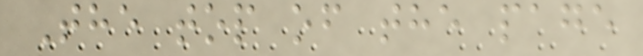The top of the page
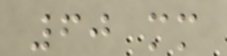60 mm
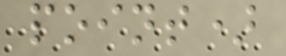point)
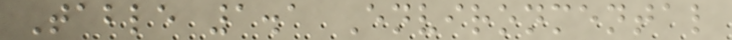Table 1.1 Environmental
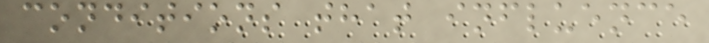conditions that influence
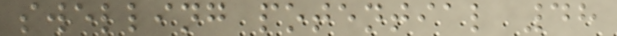swelling potential 48
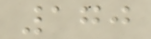170
